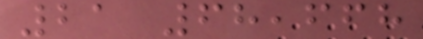21 68,668
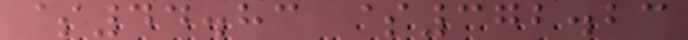$44.83 $372.23
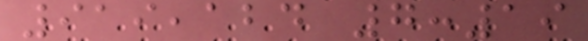919,124 7:19
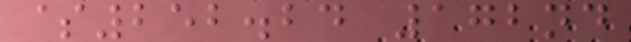$252.24 172nd
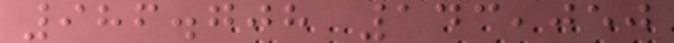986.708 143,050
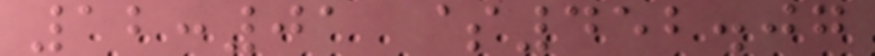12:01 $452.07
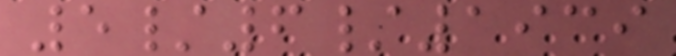5/6/1939
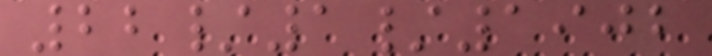22/1/1902
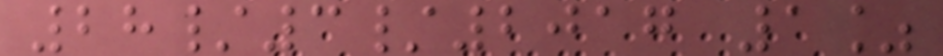28/3/2017 1%
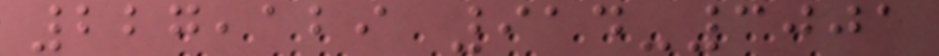227,129 914-3001
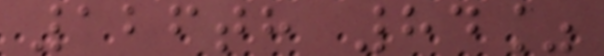126th 84%
